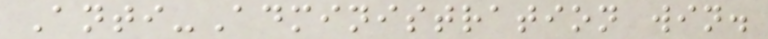Anti-Administration win.
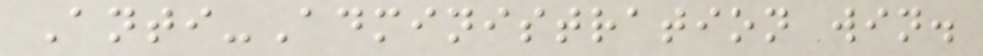Anti-Administration win.
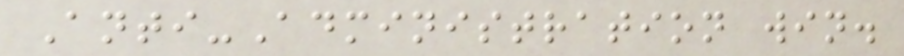Anti-Administration win.
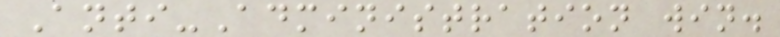Anti-Administration win.
